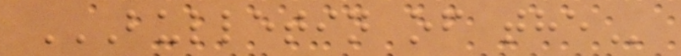BULLETIN OF THE
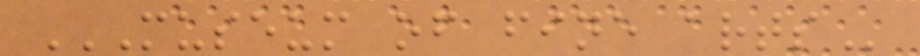MUSEUM OF FINE ARTS
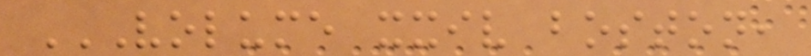VOLUME XXIV BOSTON,
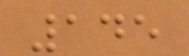145
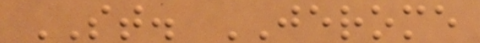ST. JEROME
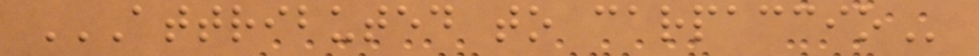ATTRIBUTED TO CARPACCIO
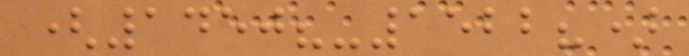(1450?-1522?)
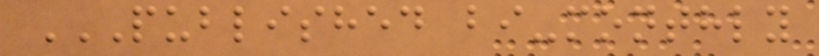PUBLISHED BI-MONTHLY
